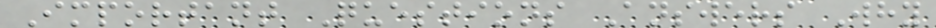Important Questions Answers Why
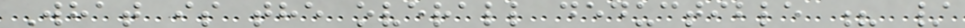What is the overall deductible ? /
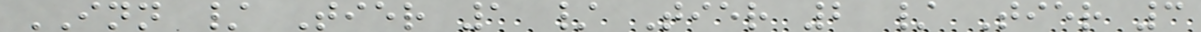INN / Tier 1 / Tier 2 / Tier 3
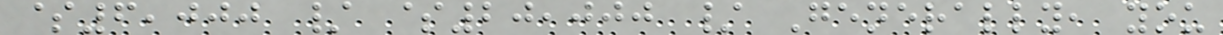$6,000 / $20,000 / Generally, you
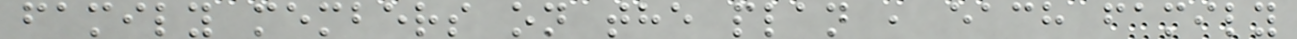family members on the plan , each family
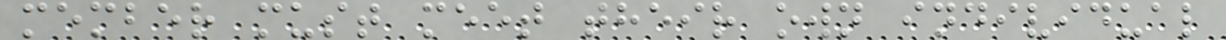member must meet their own individual
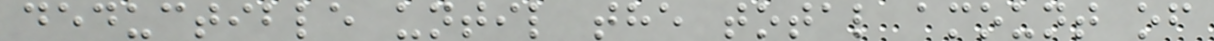deductible until the total amount of
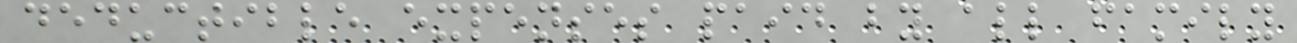deductible expenses paid by all family
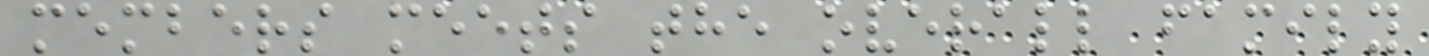members meets the overall family
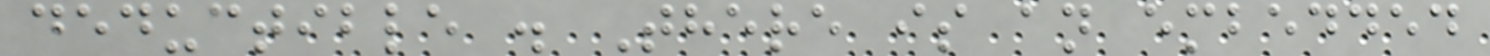deductible . There is an embedded
